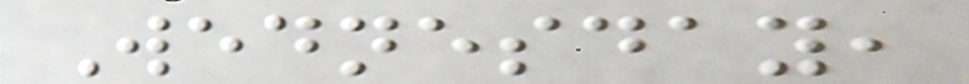Wednesday,
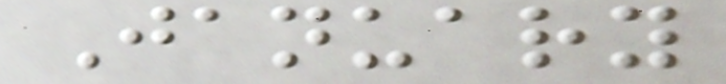January
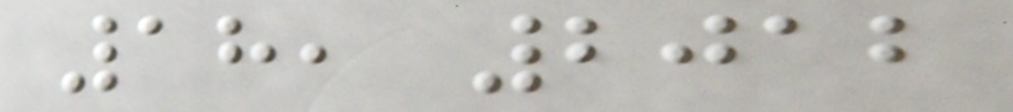18, 2012
